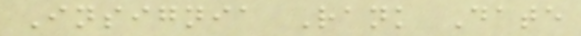Insignia Rank Date
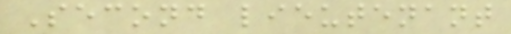Second lieutenant
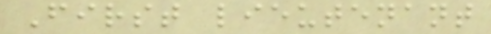First lieutenant
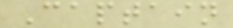Captain
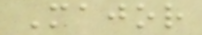Major
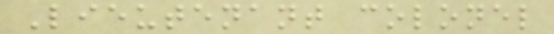Lieutenant colonel
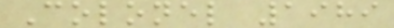Colonel 1989
